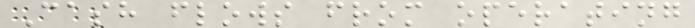Cash flows from operating
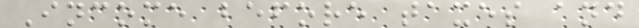Income before taxes and
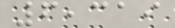6,319
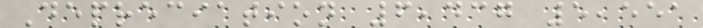Depreciation 6,437 5,551
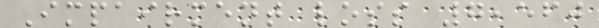Impairment loss 7,560
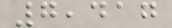7,417
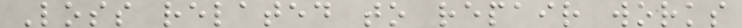Loss related to repair works
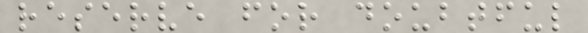reserve for doubtful
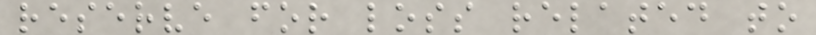reserve for loss related to
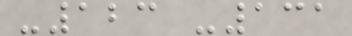-123 -131
